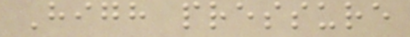High pressure
